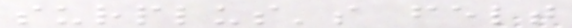surplus's felt
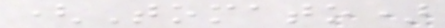(Tomato)
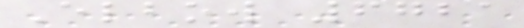Elbow 6721
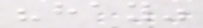"hay"
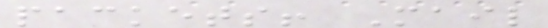packets! Mail
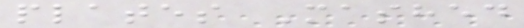plates Mashed
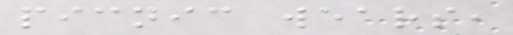picnic wears,
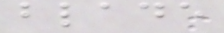blade
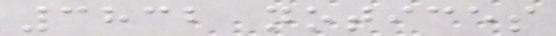3832 notices
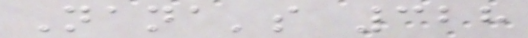Nana's 328
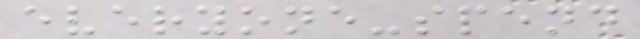everyone-spend
